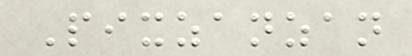Pixzanzan
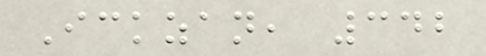Ickzan, 342
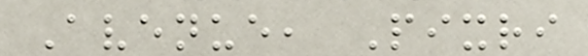Avenue, Pixri
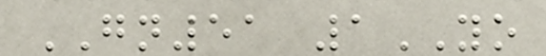GN51 1YO
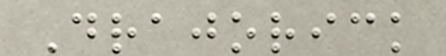Drajorick
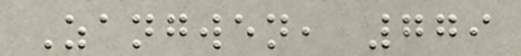Zangwen, 779
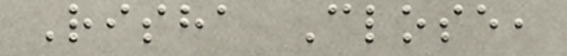Risha Close,
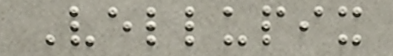Vellupix
